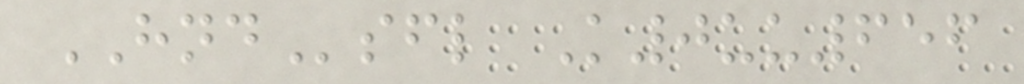HNDsfl K0uu656
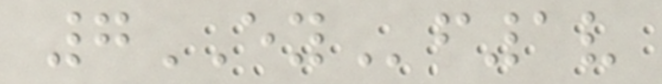7EYf1v
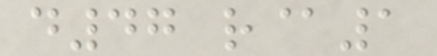d47 r@1
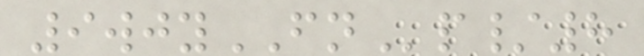9wjyFNp/8
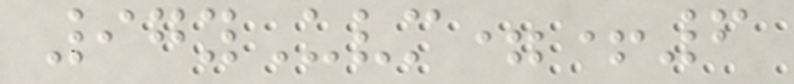97yUvm=+6
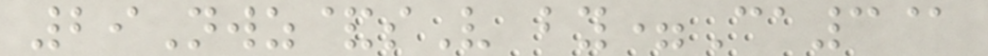29Nwz&sV by=Ca3@
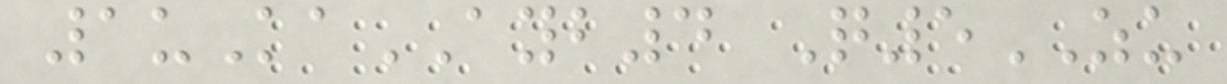1uKaAYB4 Q5ZU
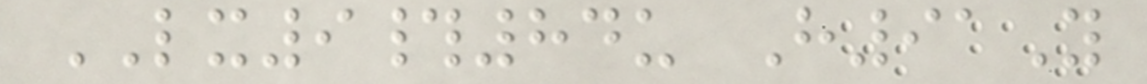LX9#84u H91Y
